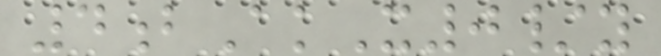4bAkX0/y
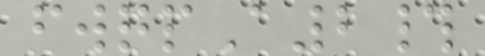fwqpA2#
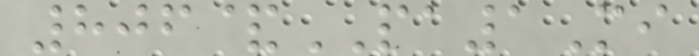806&PA1Mi
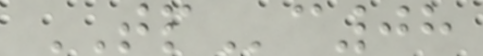TPc08
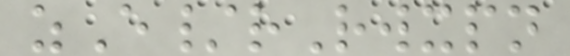zE/rRwxpn
